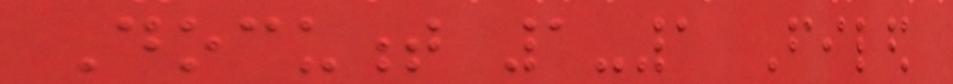Document 1-1 Filed
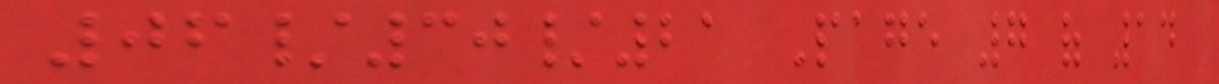06/30/21 Page 7 of 14
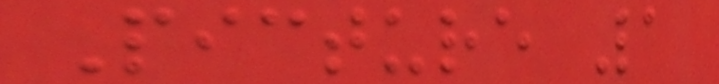Picture 1
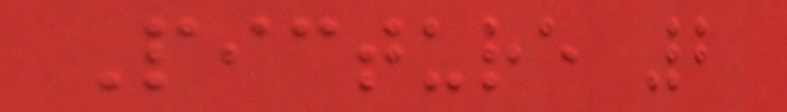Picture 2
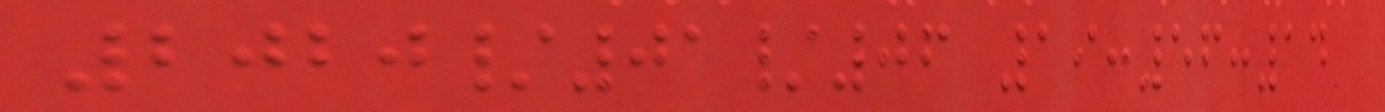2020/01/06 19:56:14
